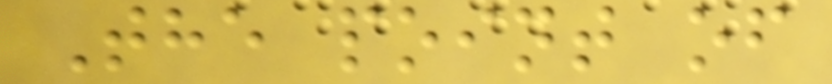The point of
